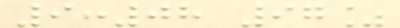9:08 97%
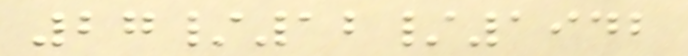27/12/1942
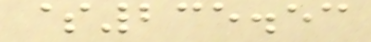$235.53
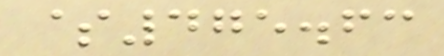$475.63
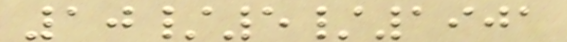10/5/1901
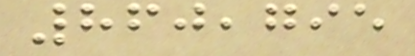860,795
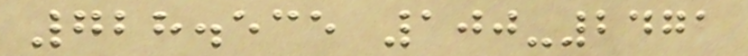728.535 100-2471
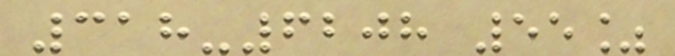318-6208 55%
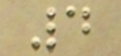4
